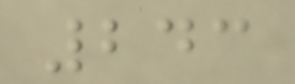243
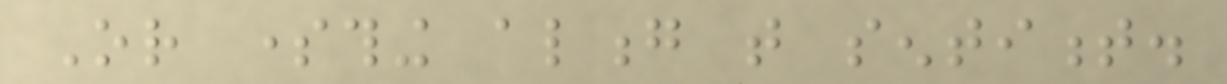Or something along that sentiment.
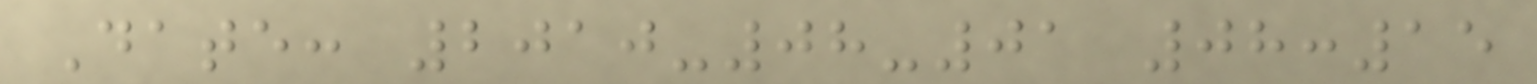Date: 2010-08-01 08:15
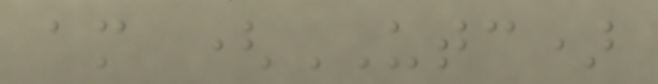am (UTC)
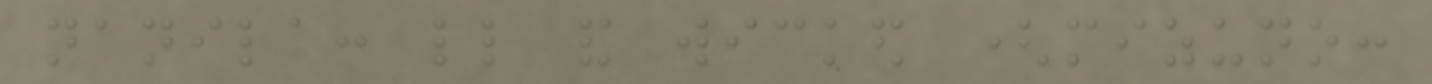nanila: little and wicked (mizuno:
